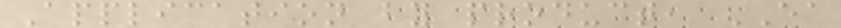Application by product, EA
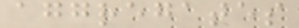aggregates
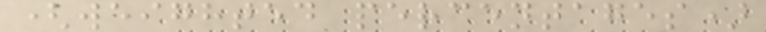(weighted percentages)
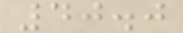40.0
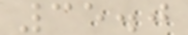35.0
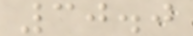30.0
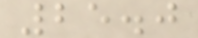25.0
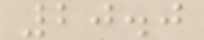20.0
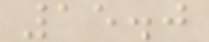15.0
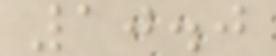10.0
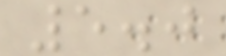5.0
